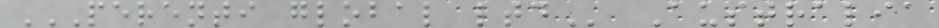PERENTI GLOBAL LTD Australia
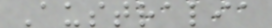Australia
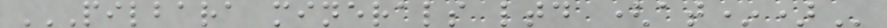PILBARA MINERALS LTD (AT*)
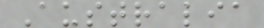Australia
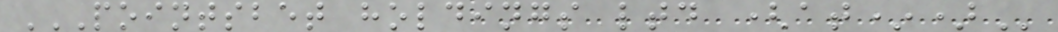POINTSBET HOLDINGS LTD (AT*)
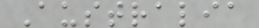Australia
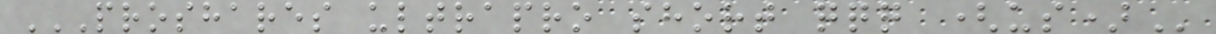PROSHARES ULTRAPRO SHORT QQQ (US)
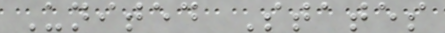United States
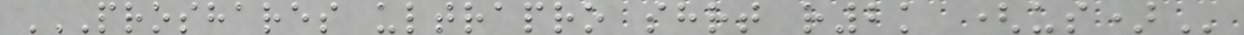PROSHARES ULTRAPRO SHRT R2K (US)
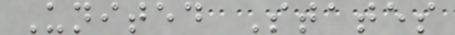United States
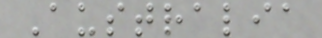Australia
